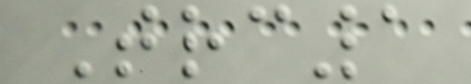Trc1
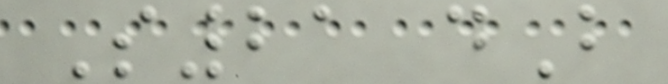S21 dB
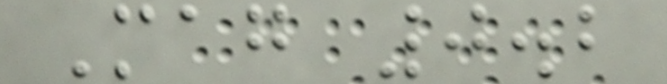Mag 0.2
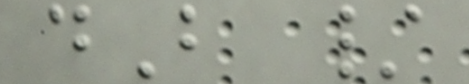dB /
